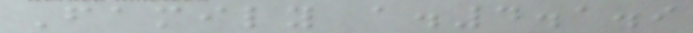Family a.4.1.9
